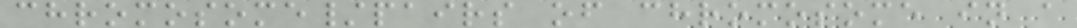chromosome/pairs of chromosome in a
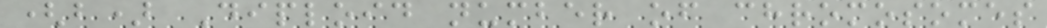(b) Diploid number of chromosomes
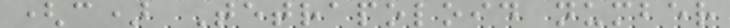(c) Tetrapoloid number
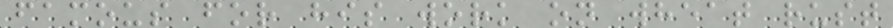famous for his work on wheat rust
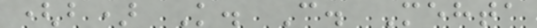(b) K. C. Mehta
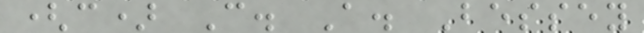(c) C. A. Bessey
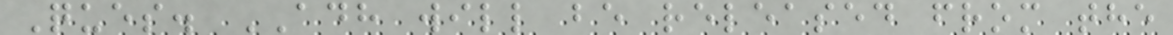Ques. ADH will be released from the
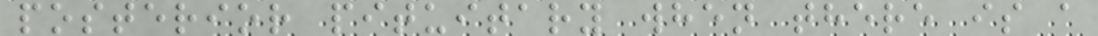posterior pituitary when there is a
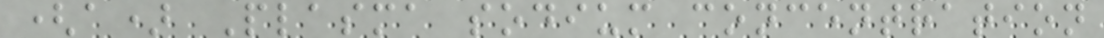(a) Plasma sodium concentration
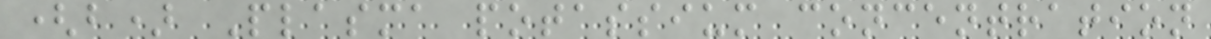(b) Plasma potassium concentration
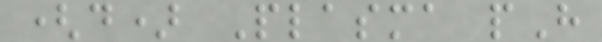(d) Plasma pH
